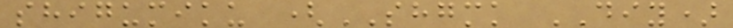shigumiku (SHGMK DIY)
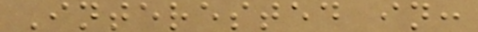Interested in:
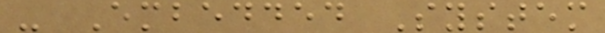- Embedded System
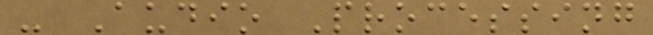- Audio Processing
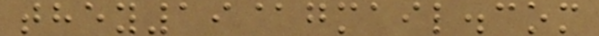they19@gmail.com
